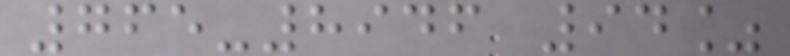765-8946 94%
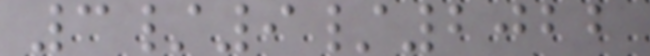3/9/2022
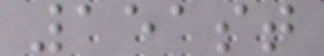151st
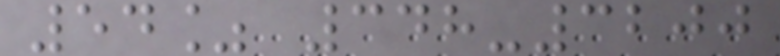54% 348-3200
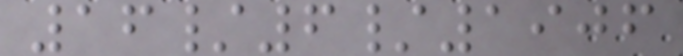16/6/1906
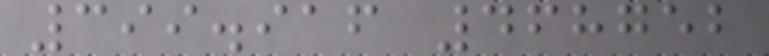399.916 468752
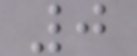0
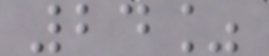24%
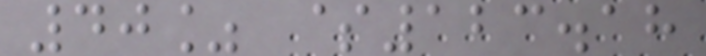40% $123.18
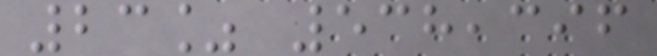23% 538,396
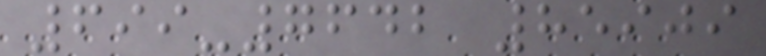699-7642 85909
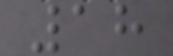18
